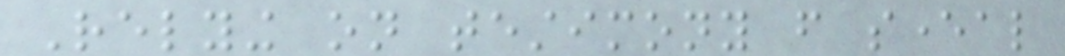Relying on testimony from several
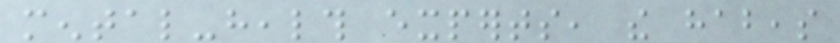mental-health experts, the habeas
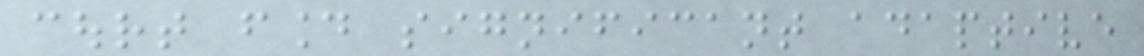court found significant adaptive
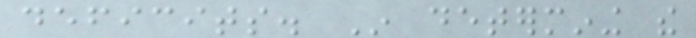deficits. In determining the
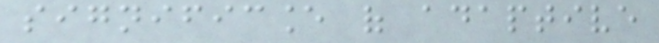significance of adaptive
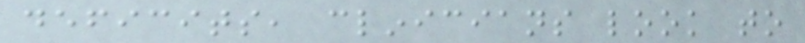deficits, clinicians look to
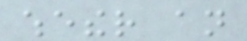whether an
